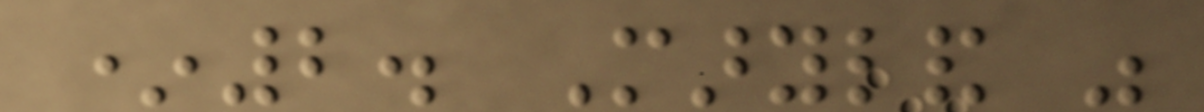*2. Maryland was
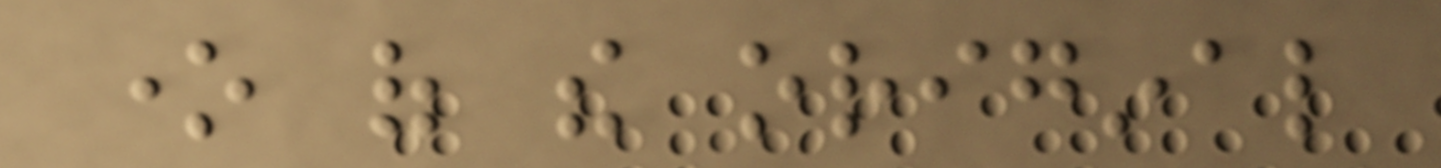one of the original
